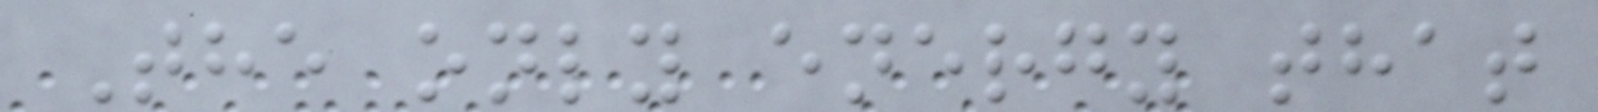The only energy that
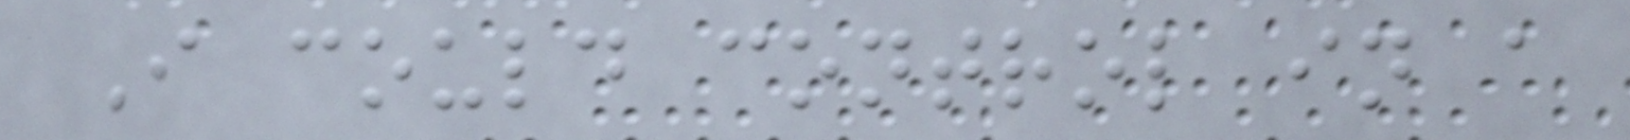I could control in a
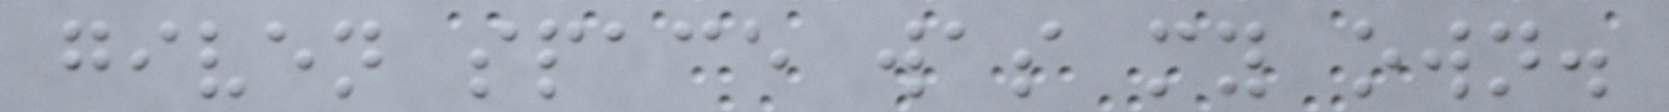given space was my own.
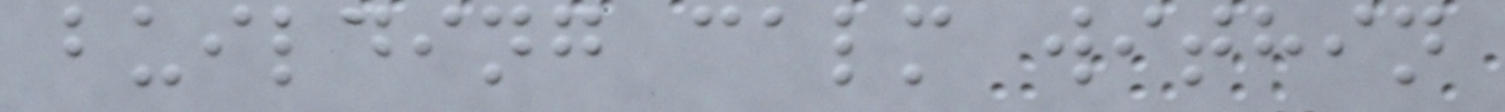building calm within
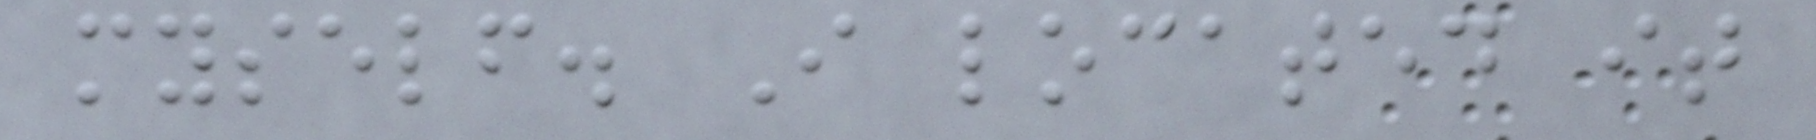myself. I located it
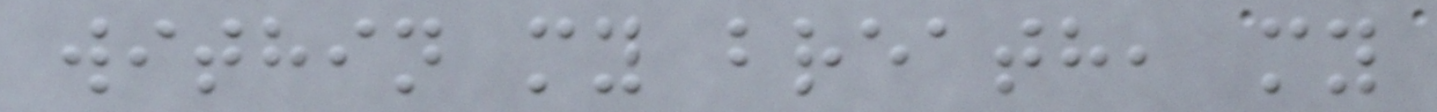within my breath, my
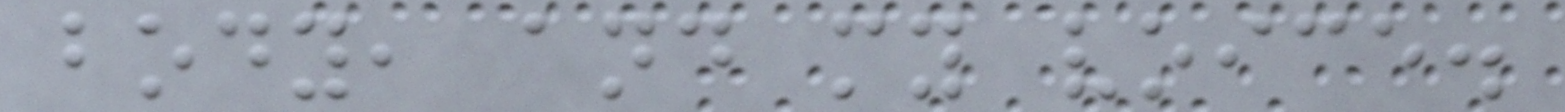body, and my voice.
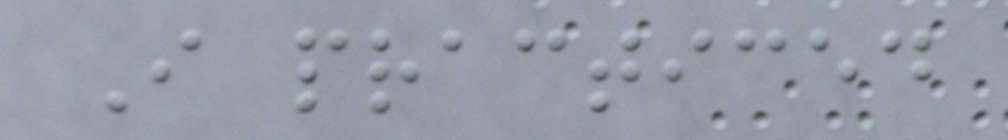I practiced
